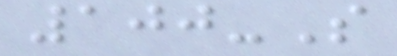100-S
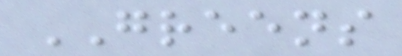GREENS
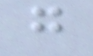g
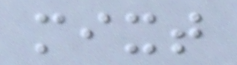mixt
